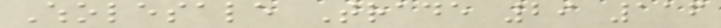Wholesale Trade 29 116
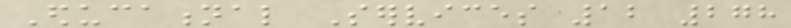Educational Services 12 278
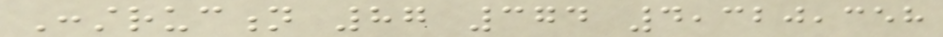Construction 87 374 4,320,358
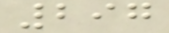297
